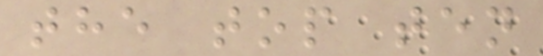the top ten
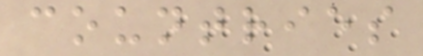countries
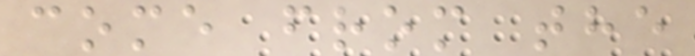come from the
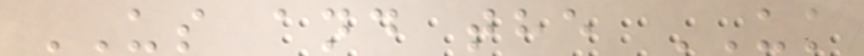US and the UK
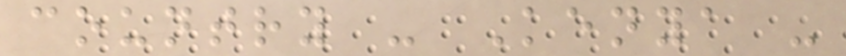country - Kenya -
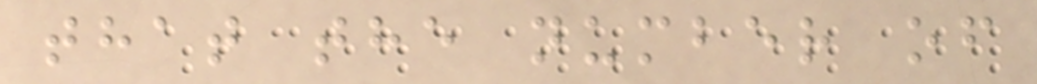that the number of
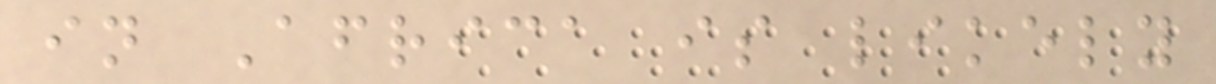in Africa is likely
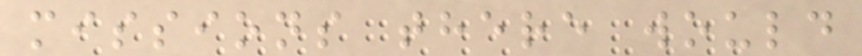missions there would
